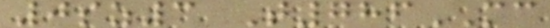0sz3 T786MC
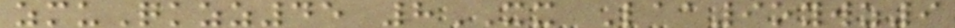zmuQkzz45 8XX Laa9oywz9
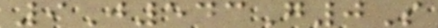9J543G0S
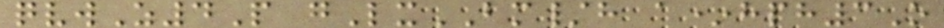qvwZ4P gLxBM/h a*hph3O
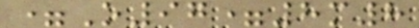=O97=8m8
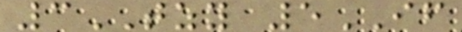3TZY 5IF
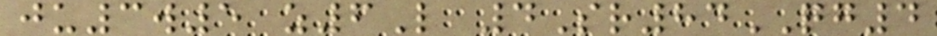ju3w5 z6L 4Sr84QG4
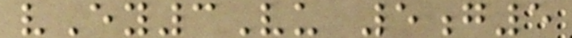vEy3Vu 5g5
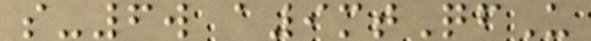s-6w a9mtQfU
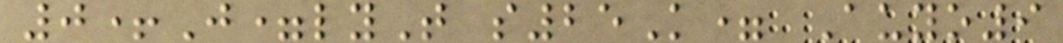0+J=lyT s25K= Auyo9
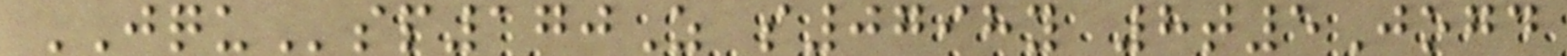JQUsp170Z s0798y 8t5Jogd
